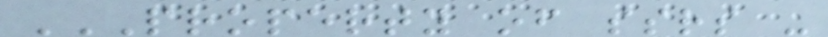PROPERTY OF SSRS -
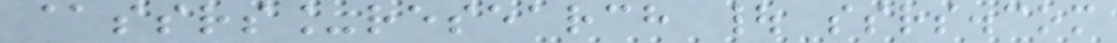@ssrs_research | ssrs.com
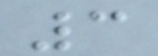3
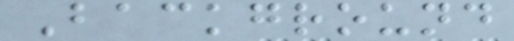Background
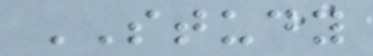STUDY
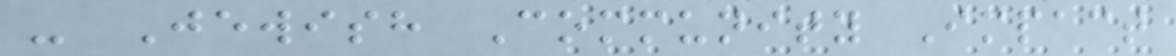- Jewish Community Impact
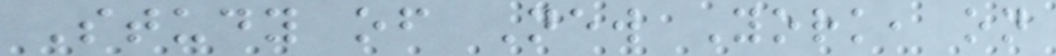Study of New York, on
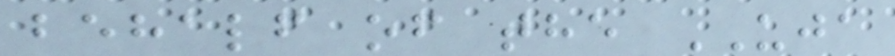behalf of the UJA
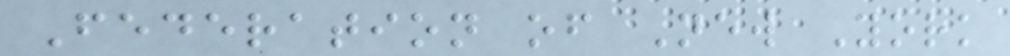Federation of New York
